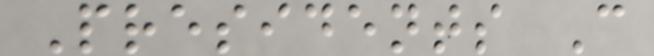Presidents C
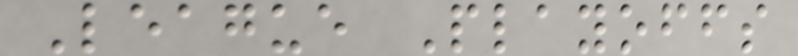League Playoffs
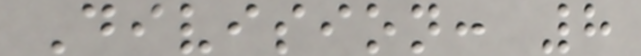Division: 8
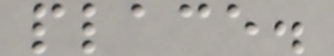place.
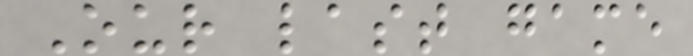Our last game
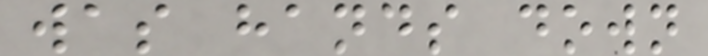was hands down
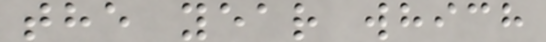the year which
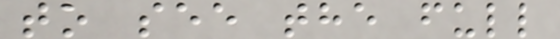to see the full
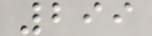299
